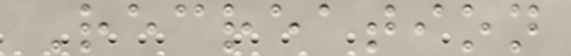Recreation
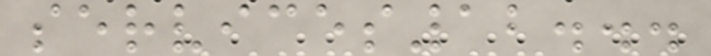services12...
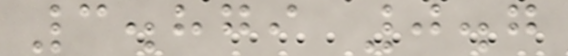3.879 0.7
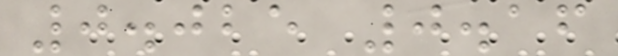0.025 0.16
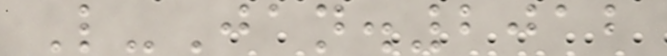L-Jan.2012
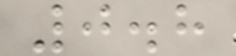0.8
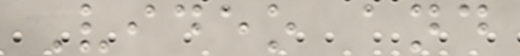Video and
